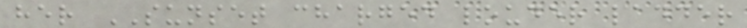her SUNSET charged louder ladder
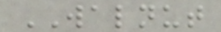WALNUT
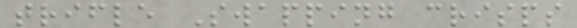trifle Swapping crisps
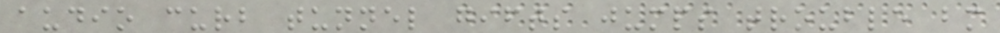audio curb tunnel gifts jumps trouble bm
